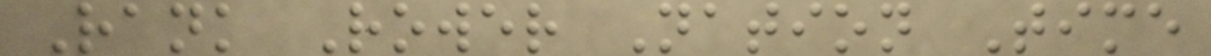Rank Rower Nation Time
